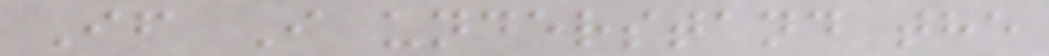If I understand the
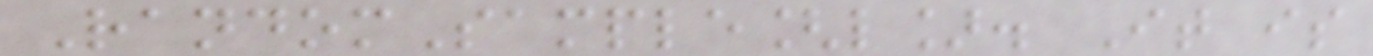RandomSample[l]. It is
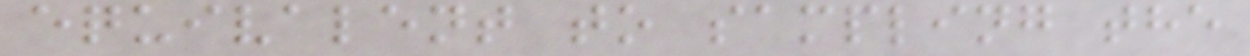equivalent to sampling the
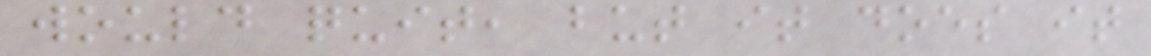would quit, but it does it
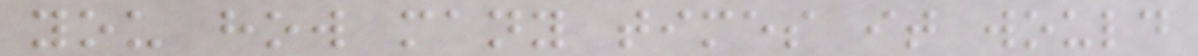you how many times it would
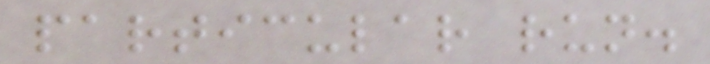particular run.
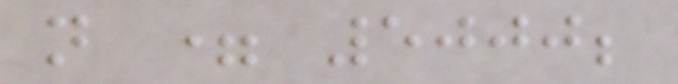n = 5000;
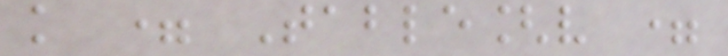k = Table[v =
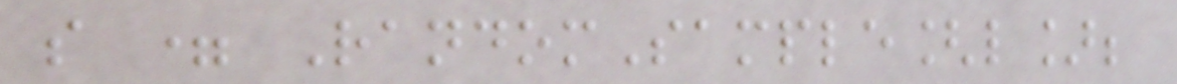s = RandomSample[l];
